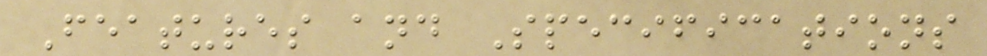Features and Specifications
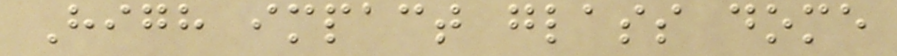High impact glass dome
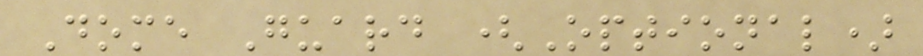Dome Guard (Optional)
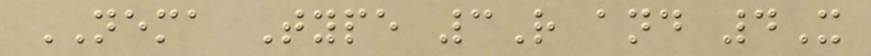NEMA Type 3R and 4X
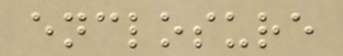enclosure
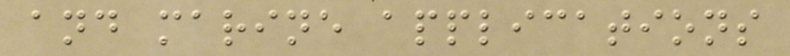and marine applications
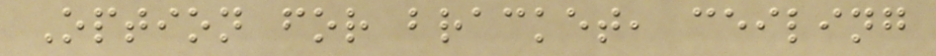Option for bracket, ceiling
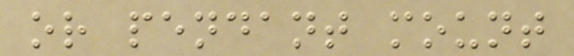or pendant mount
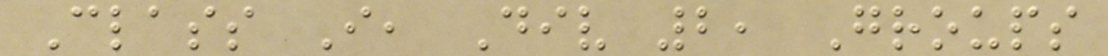Class I, Div 2, Groups
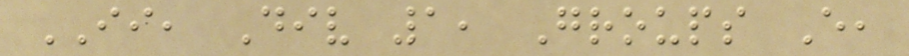II, Div 1, Groups E,
